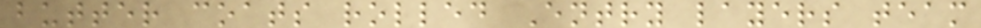butter coats rolled Entry layers team
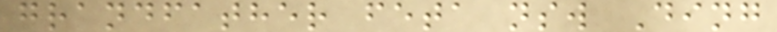grandfather feta nsw Ding
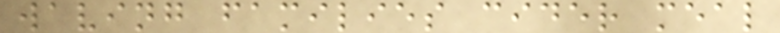waving families cider meal
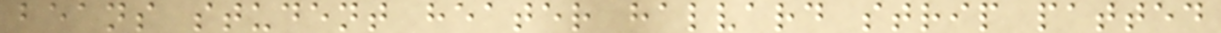beans student heater halvard strip patted
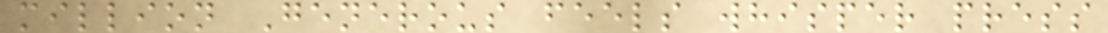million Generous feels whisper press
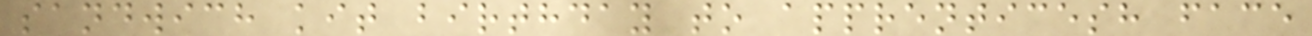sandwich kit birthday to apprenticesh face
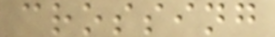crossing
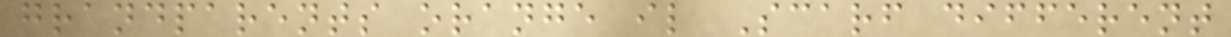grandparents orange il Scarf different
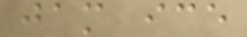jam ice
